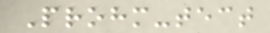Prohm-tect
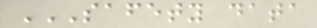SAFETY DATA
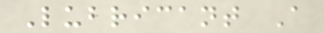Lubricant A
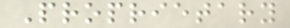Proprietary
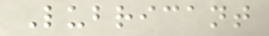Lubricant
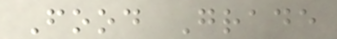Food Grade
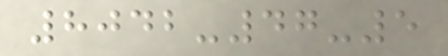8042-47-5
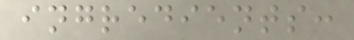ingredients:
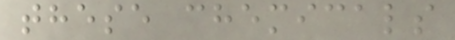these chemicals
